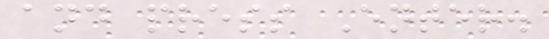and press Enter.
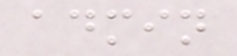admin
